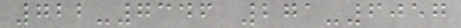722-7346 271-6057
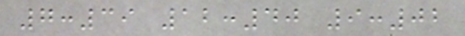7:39 12:40 9:02
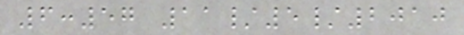6:57 11/5/2010
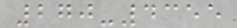270-4355
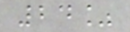24%
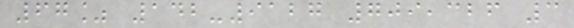67% 142-9127 709,326 3
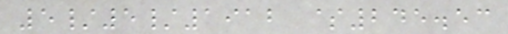5/5/1912 $245.53
